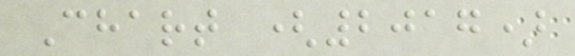Chart (2017)
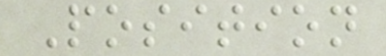Position
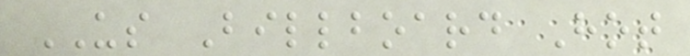US Billboard Hot
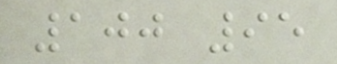100 95
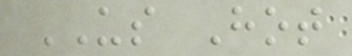US Hot
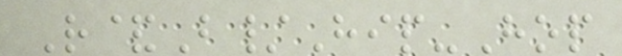R&B/Hip-Hop
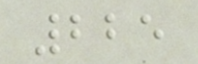225
